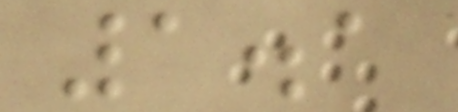1.1
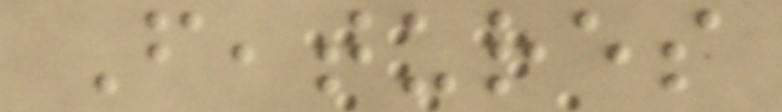Features
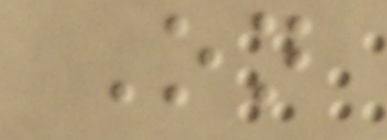On
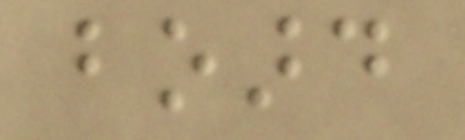board
